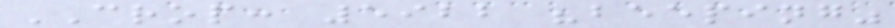CROP: 5922 "beeping"
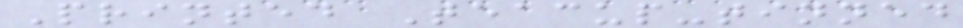Printed Teacup-tinned
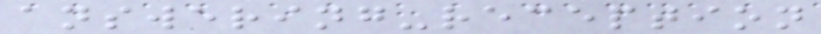answering-reception
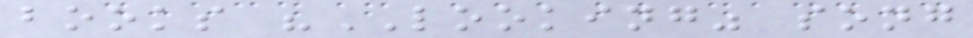books "LOOKING" song
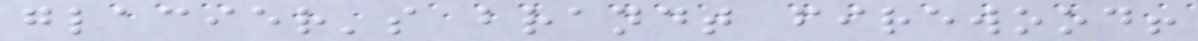glacier's brandt firewood!
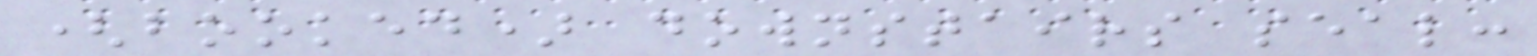(booked) downstairs seal:
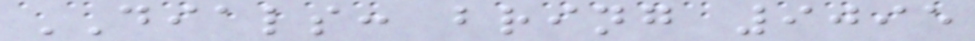DIALS: bring 9095
